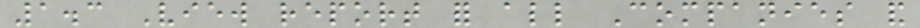1.3 View report for all Companies and
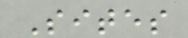Sites
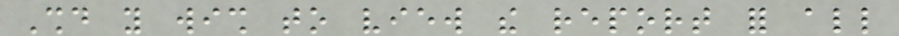Should you wish to view the report for all
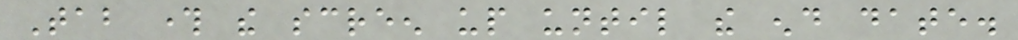Tab through the screen up until the end date.
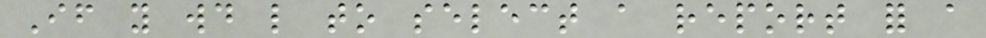If you would like to select a report for a
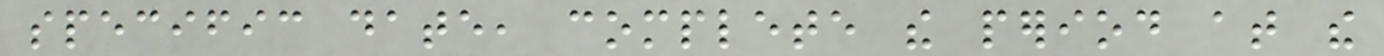specific date, complete the period at the
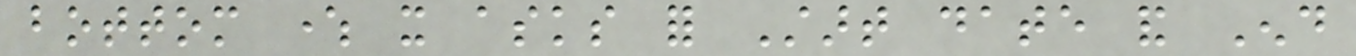bottom where it asks for Start date and End
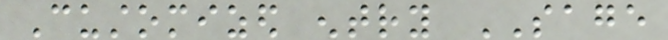Customized entry SAGE
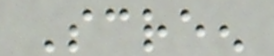Screen
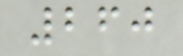260
